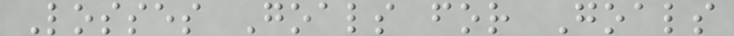Losses Goals for Goals
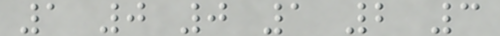1 0 0 1 2 3
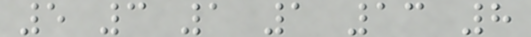5 3 1 1 13 8
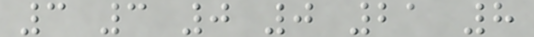3 3 0 0 21 8
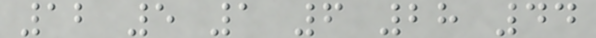12 5 1 6 28 44
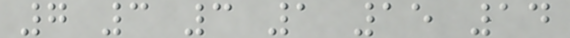7 3 3 1 15 14
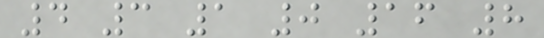4 3 1 0 16 8
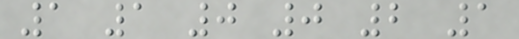1 1 0 0 2 1
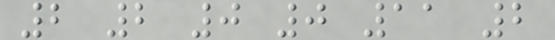2 2 0 0 11 2
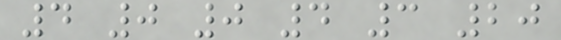4 0 0 4 3 20
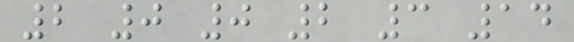2 0 0 2 3 14
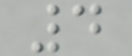4
